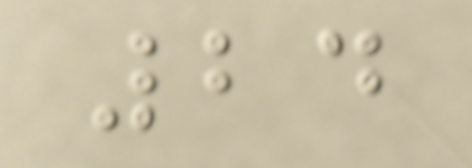24
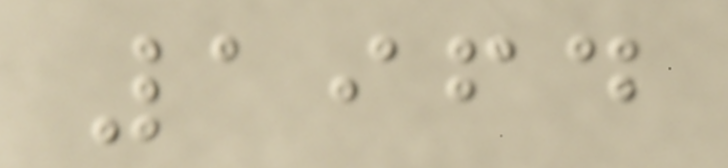1964
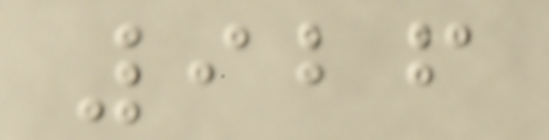926
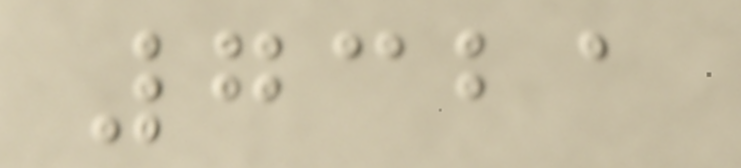7321
